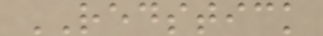REDSTICK
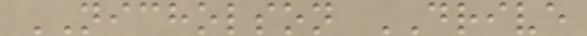NICHOLSON DRIVE
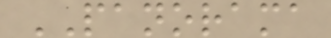PANORAMA
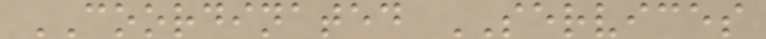COORDINATED SERVICES
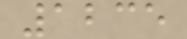1235
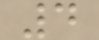4
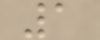1
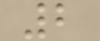2
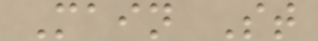Main St
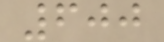600
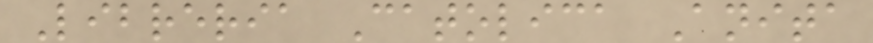Libreria Catolica Anita
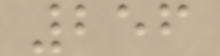256
